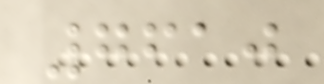7610
